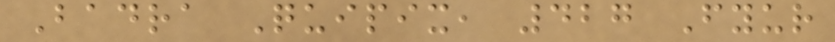Badra Quipix, 427 Fyur
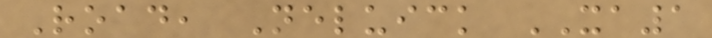Road, Neluick XA1
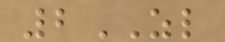2ZL
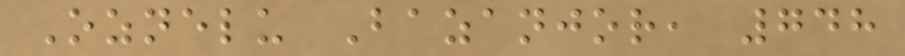Oznelu Bazanjor, 748
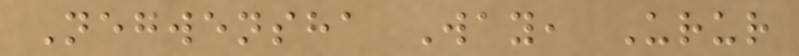Negwensha Way, Urur
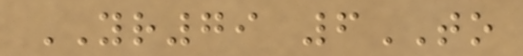YR79 6TO
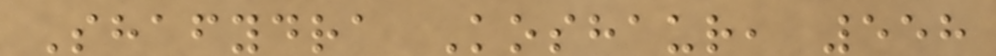Shafydra Koshaur, 558
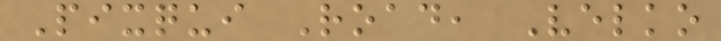Pixqui Road, Velko
